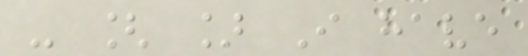- [ ] I have
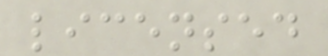licensed
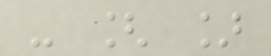- [ ]
